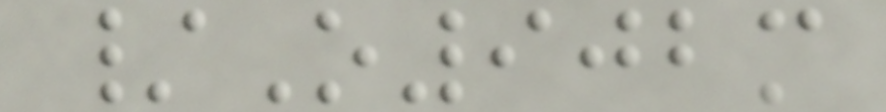/O902m
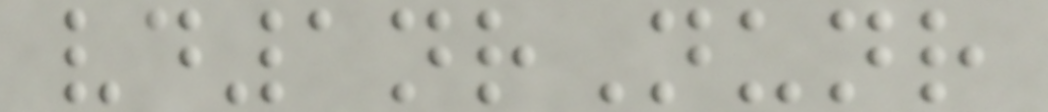vd1nrNunr
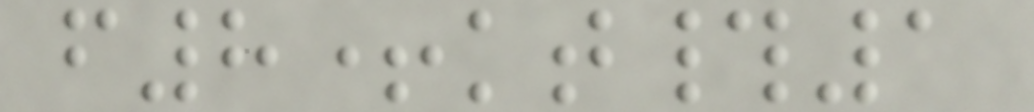f8+kt#1
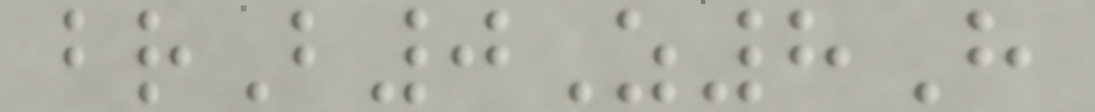brB0Z8H
